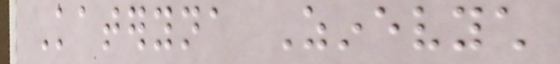Kateryna Zinevych
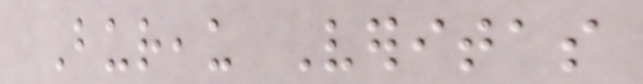Bureau Veritas
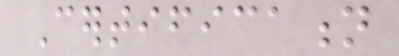Certification
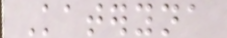Kateryna
